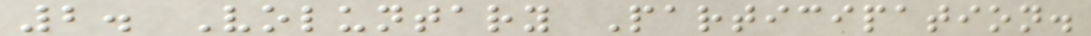2. Voluntary Participation.
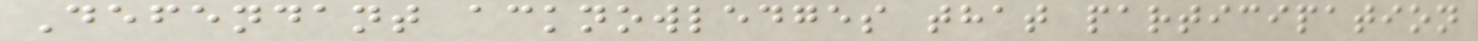Defendant acknowledges that participation
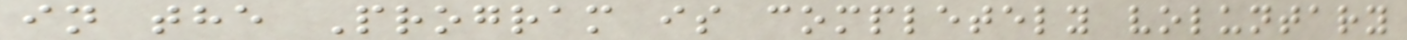in the Program is completely voluntary
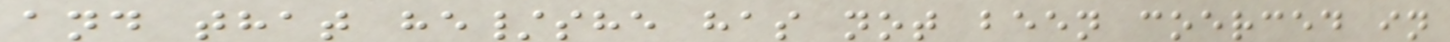and that he/she has not been coerced in
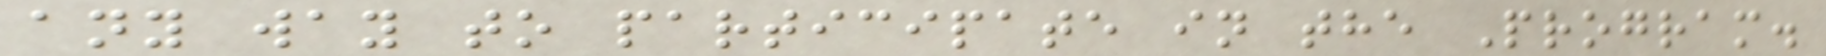any way to participate in the Program.
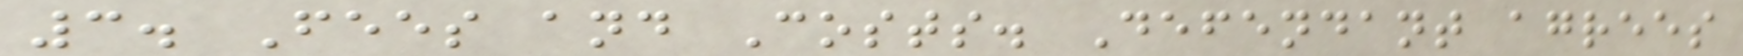3. Fees and Costs. Defendant agrees
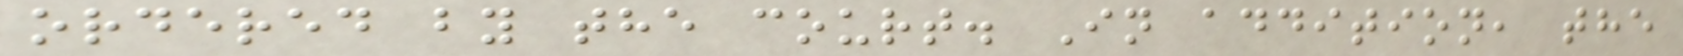ordered by the court. In addition, the
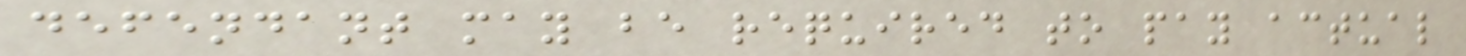defendant may be required to pay actual
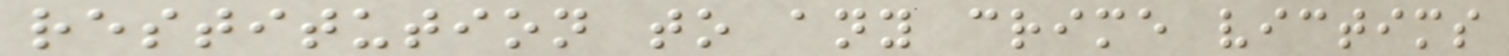restitution to any crime victims
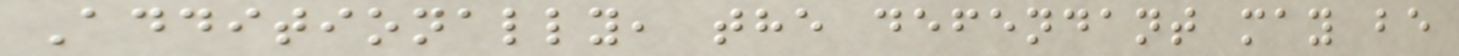Additionally, the defendant may be
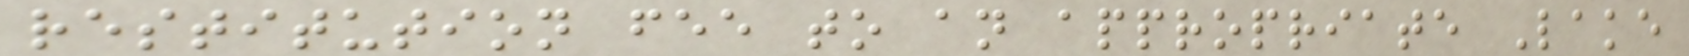restitution fee to an appropriate Lake
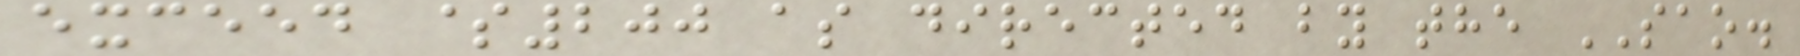exceed $200 as directed by the SAO.
